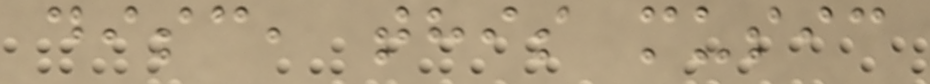disc, this music
